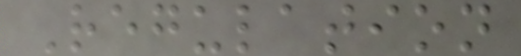Regulation
